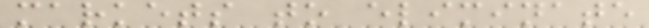markets to eliminate
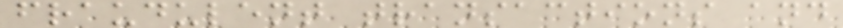fraudulent transactions and
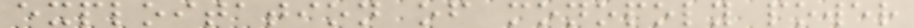exploitation of monopoly power
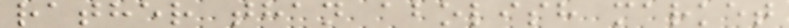rather than abolish market
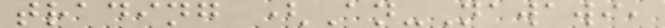trading (An-Nawawi,
